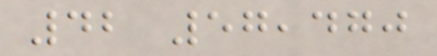42 57,470
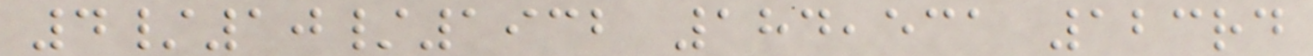4/10/1932 184,531 123rd
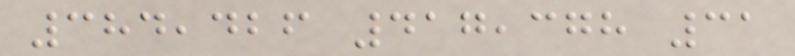384,426 417,378 31
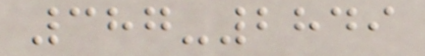387-2849
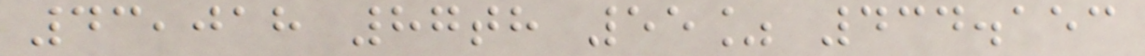43,018 87th 55% 434.153
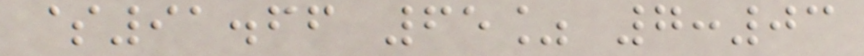$91.66 65% 7:03
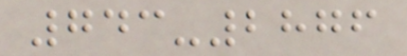743-2876
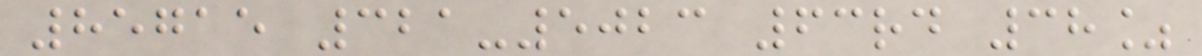85715 321-5023 63rd 38%
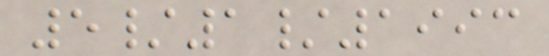5/1/1993
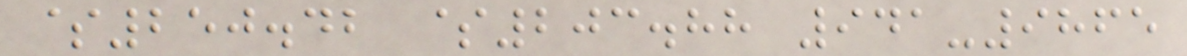$250.42 $203.88 941-9865
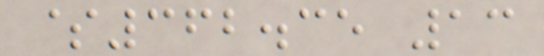$362.35 13
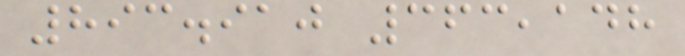893.910 363,148
